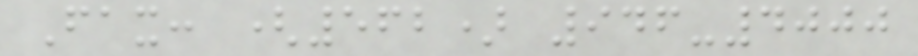Fax: (562) 946-4000
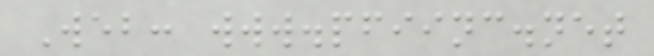Web: www.pfiinc.net
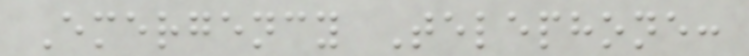Emergency Telephone:
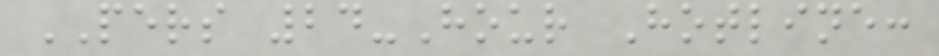PERS 24-Hour Hotline:
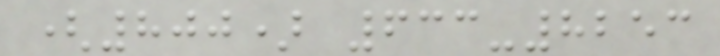(800) 633-8253
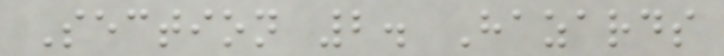Section 2. Hazards
